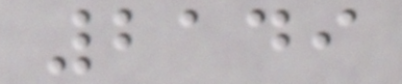2149
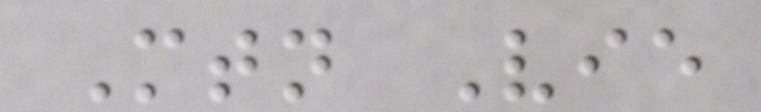Mtn Vie
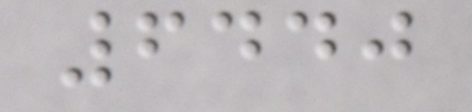6440
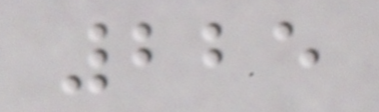225
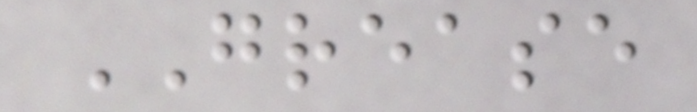GREASE
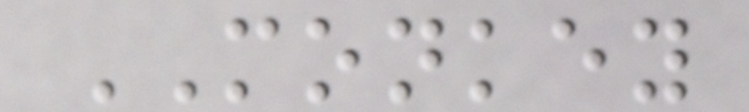MONKEY
